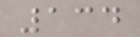134
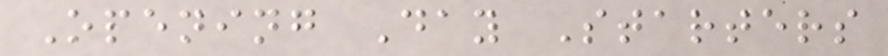Opening Day Starters
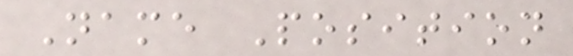Name Position
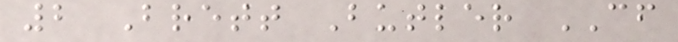2 Brett Butler CF
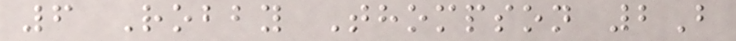6 Robby Thompson 2B
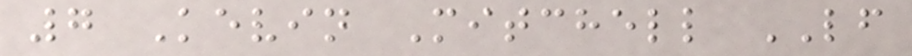7 Kevin Mitchell LF
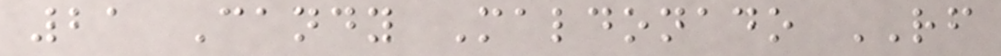21 Candy Maldonado RF
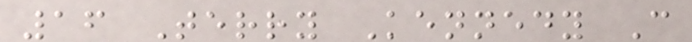16 Terry Kennedy C
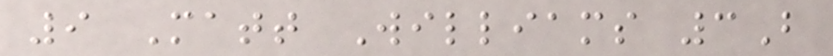9 Matt Williams 3B
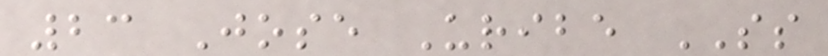23 Jose Uribe SS
